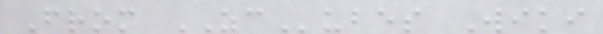From ZCubes Wiki
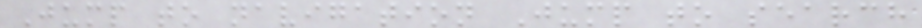Jump to navigation Jump to search
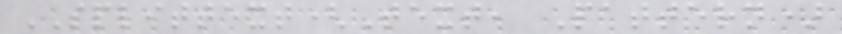SPLITTEXT(Text, Pattern)
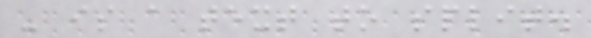- is a text to split.
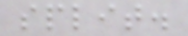split.
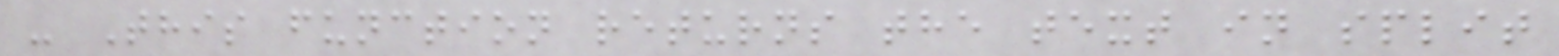- This function returns the text in split
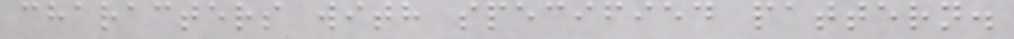characters with specified pattern.
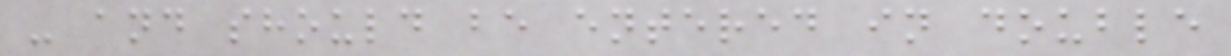- and should be entered in double
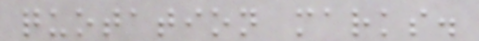quotation marks.
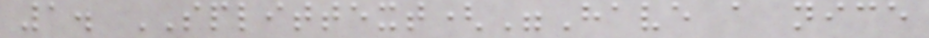1. SPLITTEXT("Have a nice
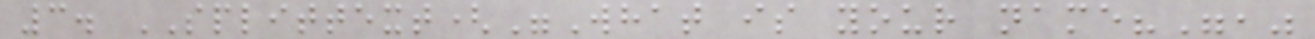3. SPLITTEXT("What is your name?","
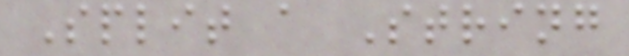Split a String
